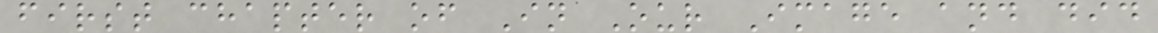first chapter of In Our Image and did
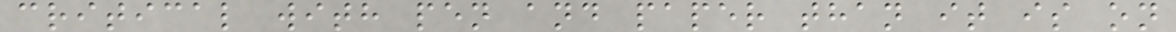critical with pen and paper than it is on
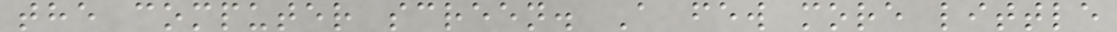the computer screen. A few more little
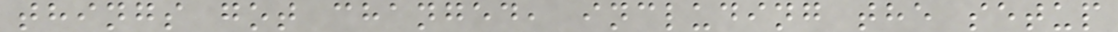things got changed, including the setup
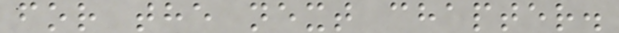for the next chapter.
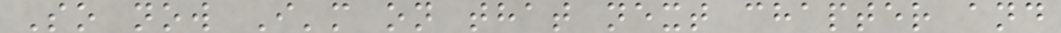So now I'm on that next chapter and
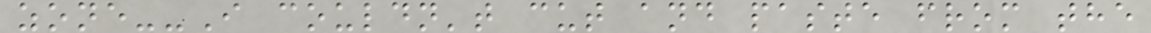zone--I couldn't cut and paste from the
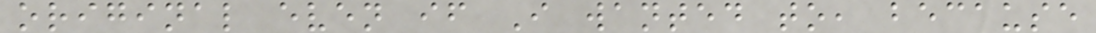original even if I wanted to, because
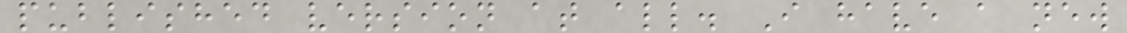published version at all. I have a new
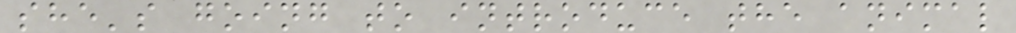she's going to introduce the animal
